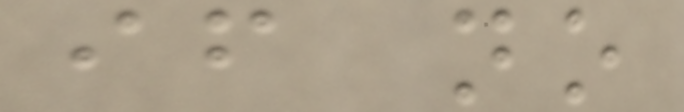if no
